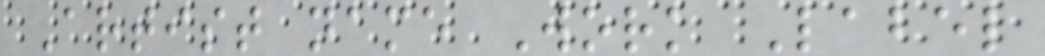Artist name Work Label
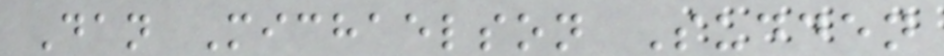Dan Michaelson Sudden
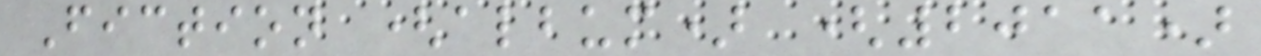Fiction (album) (2011)
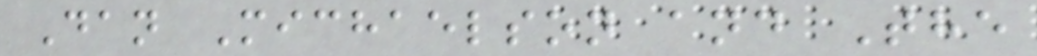Dan Michaelson and The
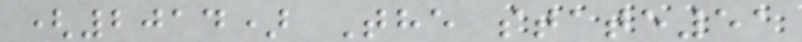(2014) The state51
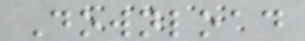Download
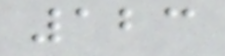123
